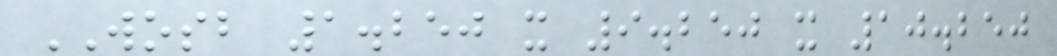WOSB 1.250 x 9.250 x 10.250
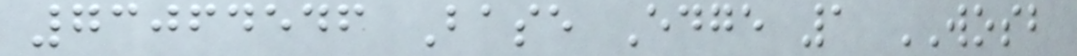73064546 Base Edge 1 WOSB
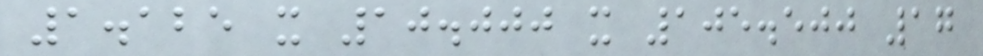1.125 x 10.000 x 105.500 17
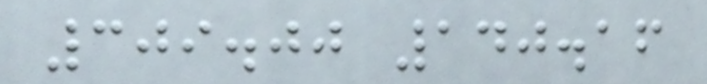309.00 140.16
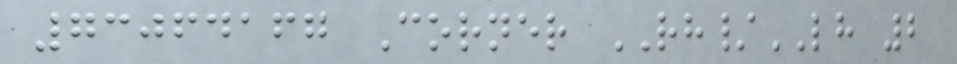73064167 Corner RH/LH 2
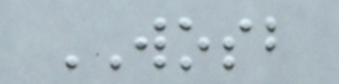WOSB
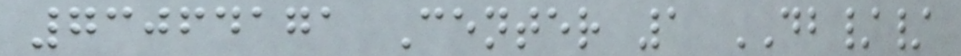73064171 Center 1 DB//
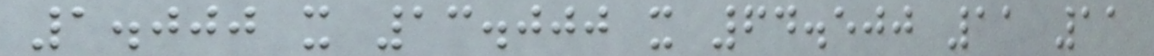1.000 x 13.000 x 64.500 11 11
